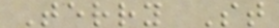Terry St
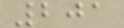201
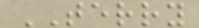TERRY
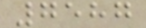7587
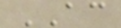AC
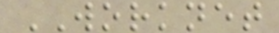WORKNET
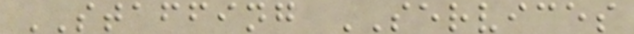STAFFING SERVICES
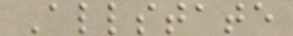Allstate
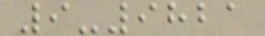9-9821
